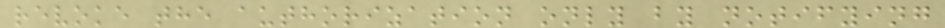revoke the authorization only by notifying
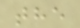the
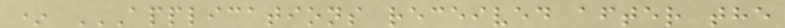* APPLICATIONS RECEIVED AFTER THE
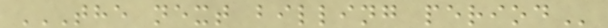THE NEXT BILLING PERIOD
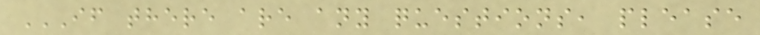IF THERE ARE ANY QUESTIONS, PLEASE
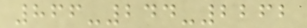866-244-2262
